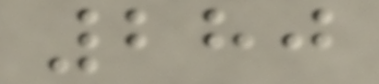280
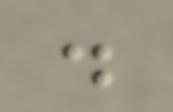.
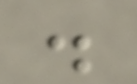.
